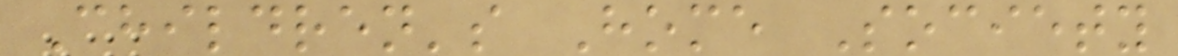Children's Home Society
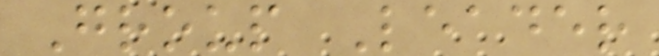Group Leader
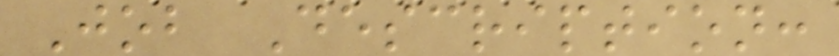Job Description:
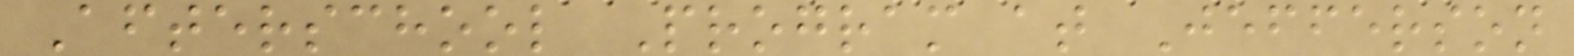Afterschool Program at Jefferson
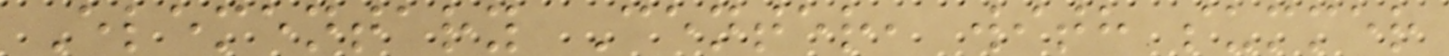Elementary Center, with summer
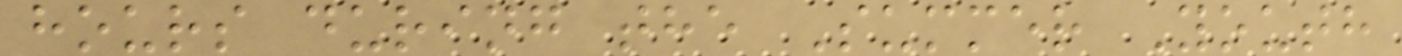hours during the Summer Youth
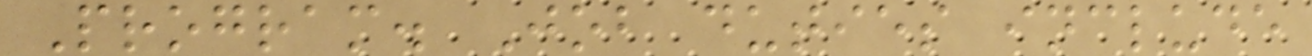Program. Job duties include
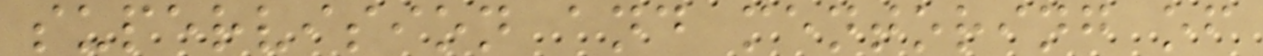supervision and mentoring of
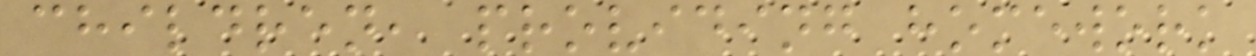children, providing homework
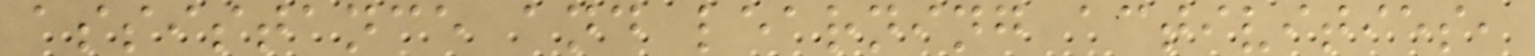assistance and learning activities,
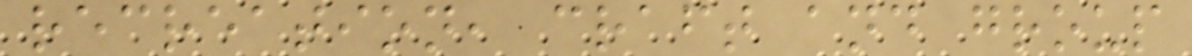recreation, craft and group
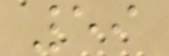59
